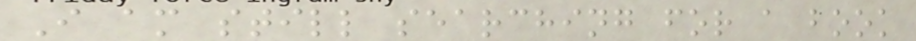I am still searching for a book
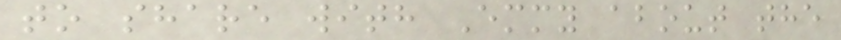to share with Emmy about the
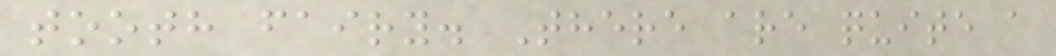tooth fairy. There are quite a
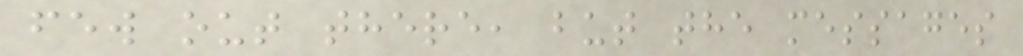few out there, but the messages
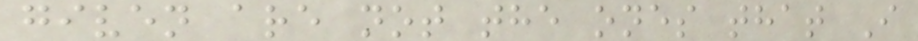given are not the ones that I
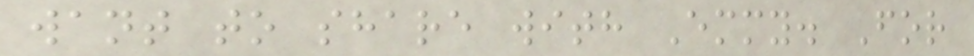want to share with Emmy. For
